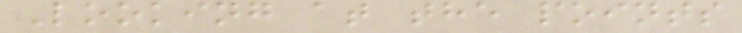Looking at the points
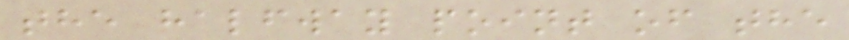the halfway point of the
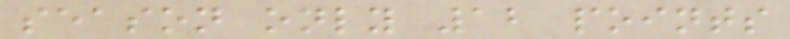season only 12 points
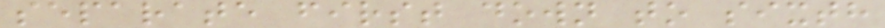separate first down to sixth
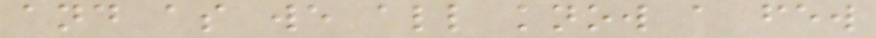and as we all know a few
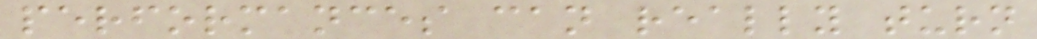performances can really turn
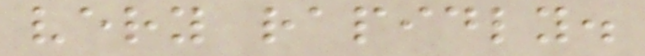very rapidly.
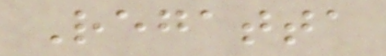Regatta
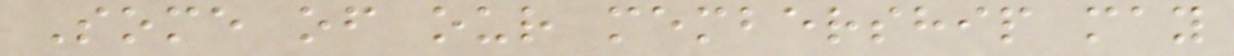Some of our membership may
